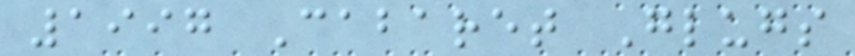1997 Cabaret Glugs
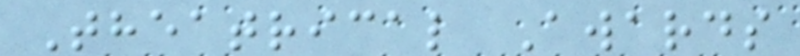Theatrical Awards
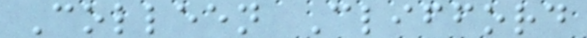Colleen Clifford
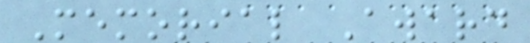Memorial Award
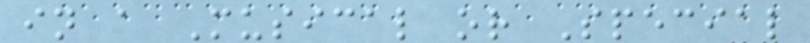in a Musical or Special
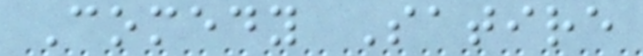Comedy Satire
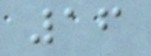16
